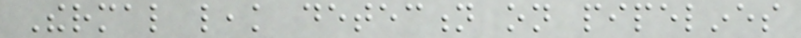Thermal leak detection on pipelines
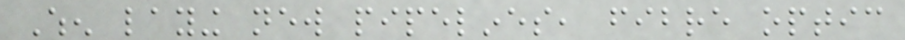When laying new pipelines, fibre optic
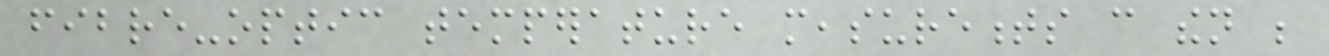fibre-optic temperature measurements can then be
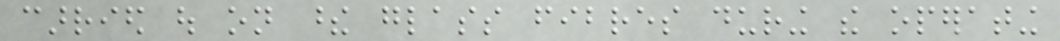carried out on these glass fibres during the operating
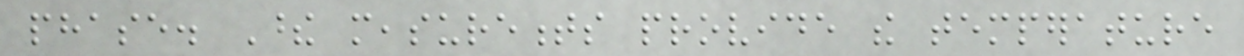phase. These measurements provide the temperature
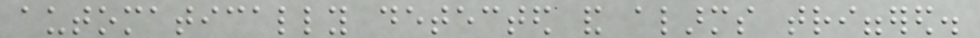automatically detected and alarms triggered.
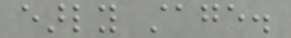early stage.
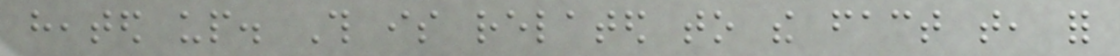heated up. This is related to the fact that, for
